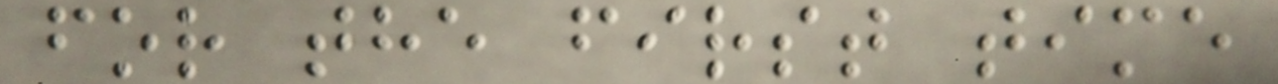for the first time
